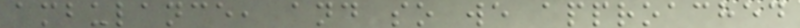ambulance, and so we approached
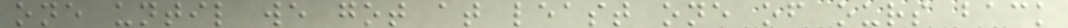one until we got at least one of ours back
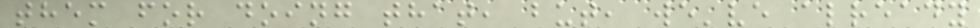them for doing that, but, we've already
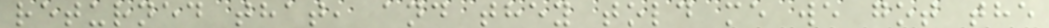returned that, and they told me we got the
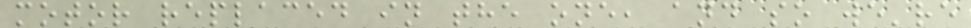motor replaced in the one, and so we're
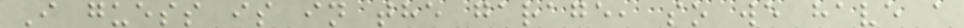I guess is in the garage, so we have a
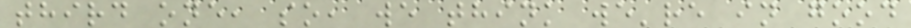third one, so, we think we're in good
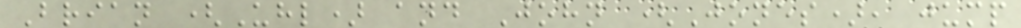Brian (Uhl) and John (Jones), jump
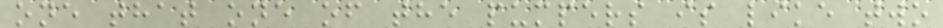one that one of the pumpers is like two
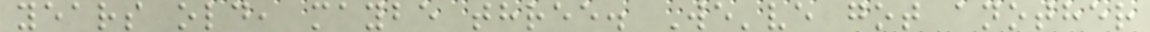years old, maybe three. We've got another
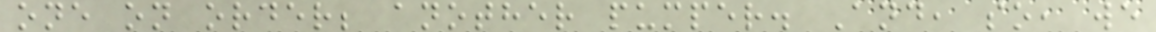one on order; another pumper. And, so, we
